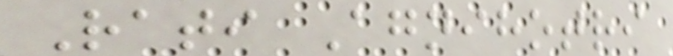Rati Agnihotri
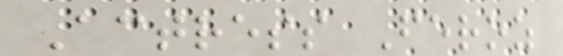Actress Feroz
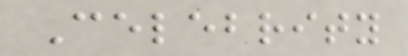Celebrity
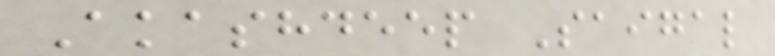Akashdeep Saigal
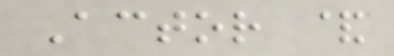Actor &
